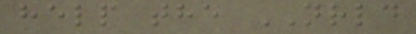help the NRLD
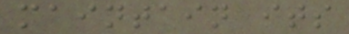maintain its
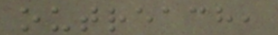outreach,
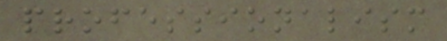professionalism
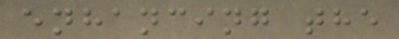enhancing the
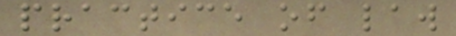practice of law
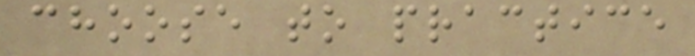choose to practice
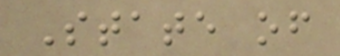State of
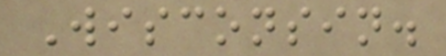Wisconsin.
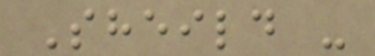Sheild -
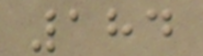184
